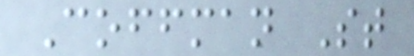Coffman St
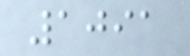1091
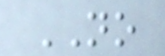NO
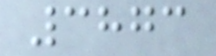3873
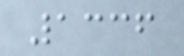1336
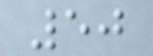50
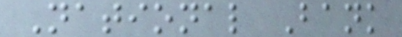National Bank
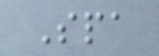Spa
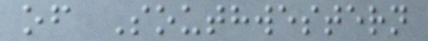of Southwestern
